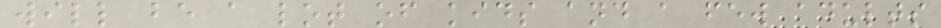will be a lot of kids and a few adults
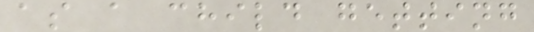as a child getting
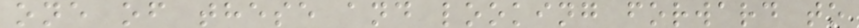one of these and looking forward to
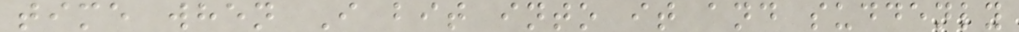time when I bit into it and suddenly
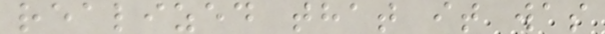realized that it was
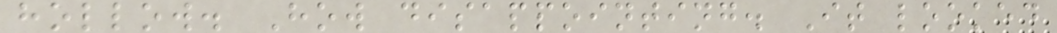hollow. How disappointing. It looked
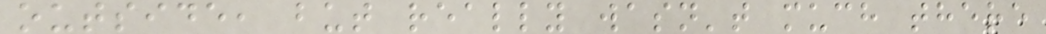outside, but really wasn't much there
